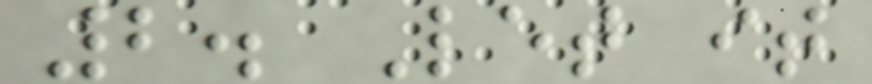2. Let it
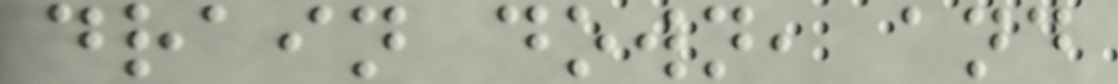drain down, and
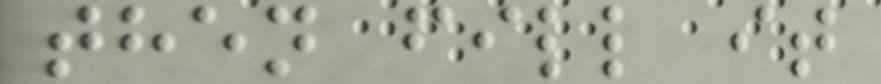then fill it
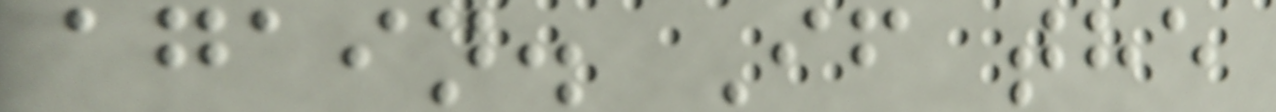again. If the
